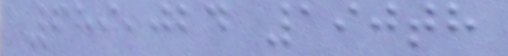689,024 190th
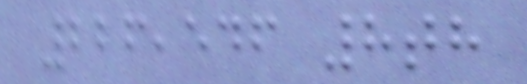226,546 8th
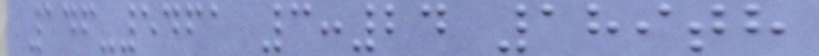146-5461 3:24 189th
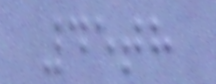45th
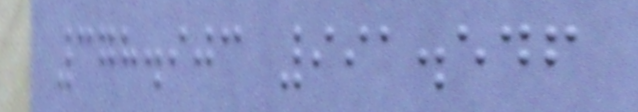378.903 991.546
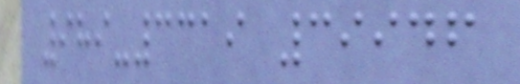989-3319 39946
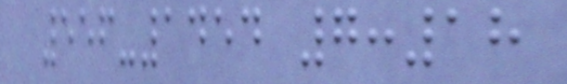556-1454 7:18
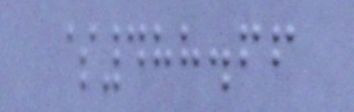$488.66
